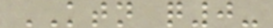KTN q0-
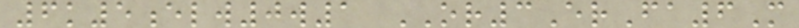6k5elw0w1 OR3ErFa6M
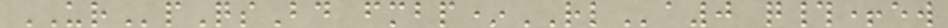URpQsBd fmbp*RLa0 q#+ew
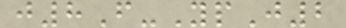j8F-YpJ2
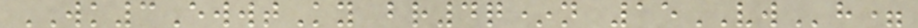WK3EwwtKy br4q*n 15VWh=
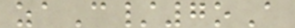zaC/7oA
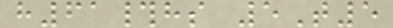h61#hs 5T5
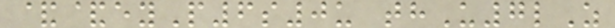&&eyP6s0u thU7lZ
